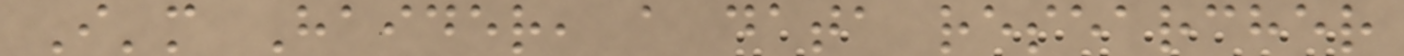I'm Haider, a data researcher
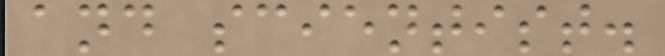and scientist.
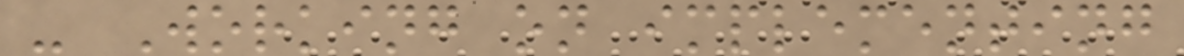- Working on implementing
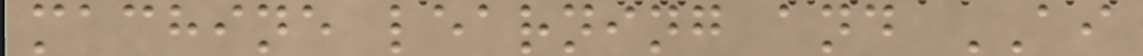machine learning and AI
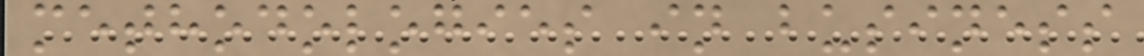methodologies in business
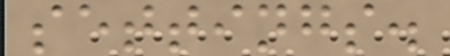settings.
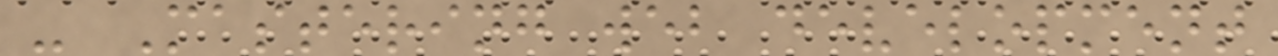- Mastering web development
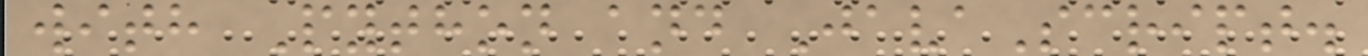with Python and JavaScript.
